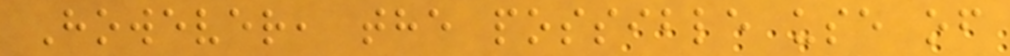However, the possible use of
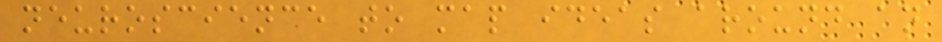neuroscience to map ideas around an
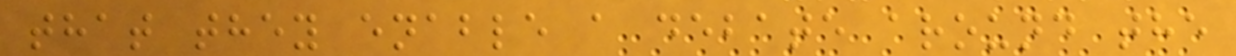that they enable a debate around the
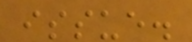issue.
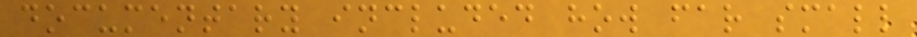documentary included how far small
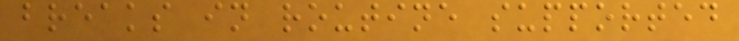breaks in routine supported
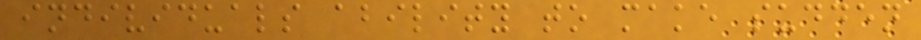individuals ability to make sudden
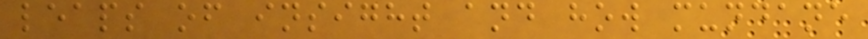leaps of insight and how mundane
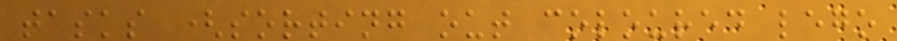tasks (sorting out coloured lego
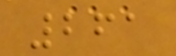261
